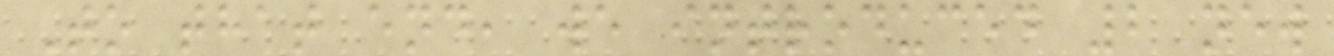To that end, we introduced 2 new
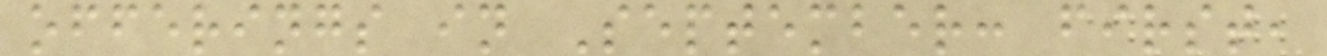offerings in September: first,
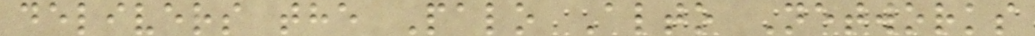delivers the Palo Alto Networks
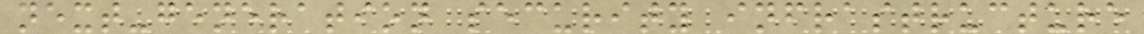next-generation security infrastructure
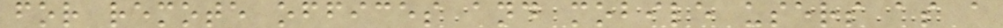for remote offices and mobile users as a
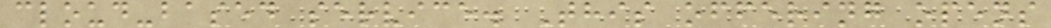cloud-based service. This offering opens
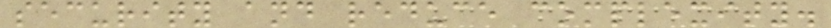security and reduce complexity.
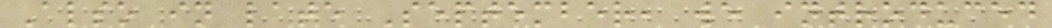Also in late September, we introduced
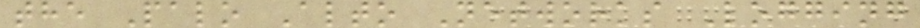the Palo Alto Networks Logging
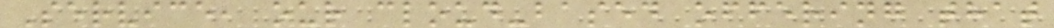Service, our cloud-based offering that
